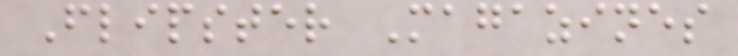Flipster Magazines
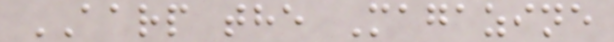AARP the Magazine
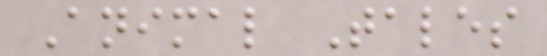Animal Tales
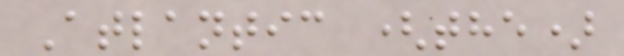Atlantic (the)
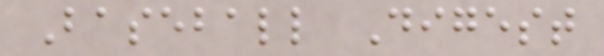Baseball Digest
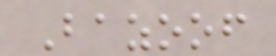Bazoof
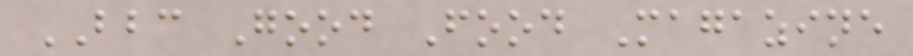BBC Good Food Magazine
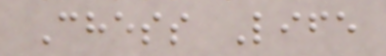Chess Life
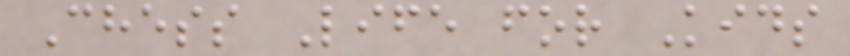Chess Life for Kids
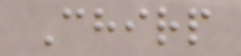Chirp
